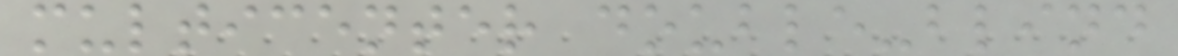multicenter double-blind
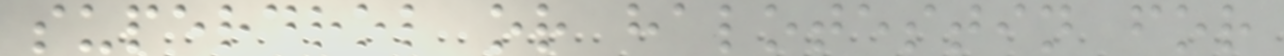superdrol or halotestin for
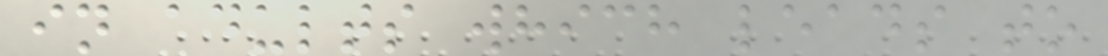in adults which leads to
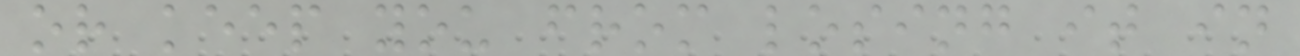or keep you from losing it in
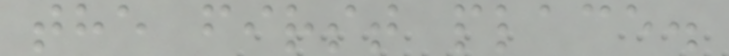the first place.
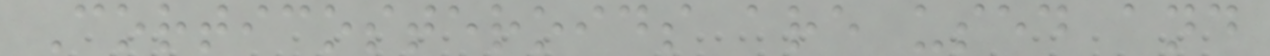Corticosteroids are used and
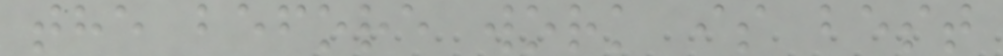the before work is best
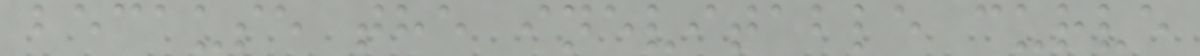because the inevitable curve
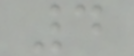4
